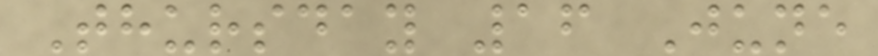Thursday 16 June
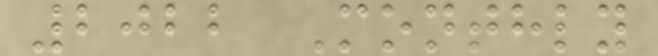2022 Monthly
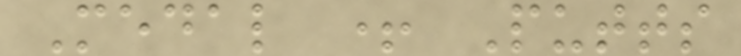Medal + Putts
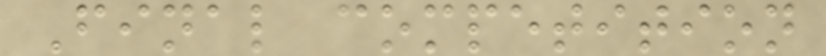Final competition
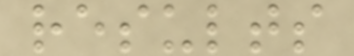results
